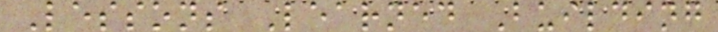Lessons Learned Building
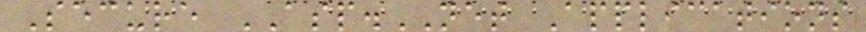Secure ASP.NET Applications
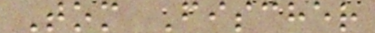Tom Fischer
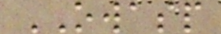OWASP
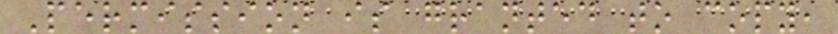Permission is granted to copy,
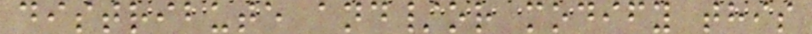distribute and/or modify this
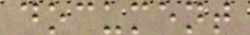document
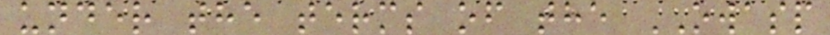under the terms of the OWASP
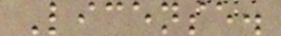License.
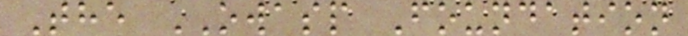The OWASP Foundation
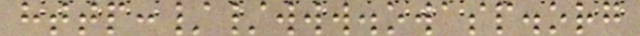http://www.owasp.org
